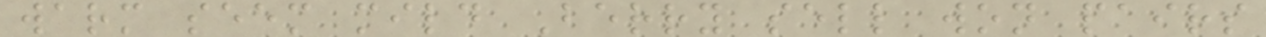warm seem mild Berry sell won pairs
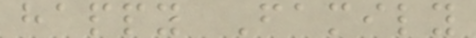happy Family
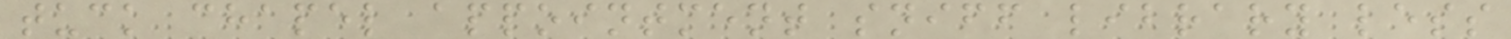tuck chapel appointment sniff library less
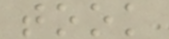took
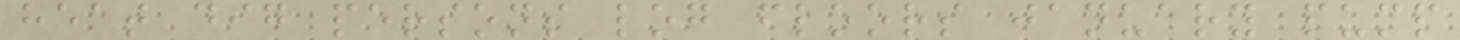heat dig persons log floors january pump
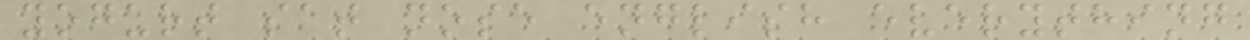yogurt sat nose english everything
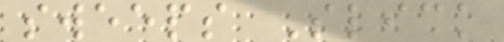sweeps Slick
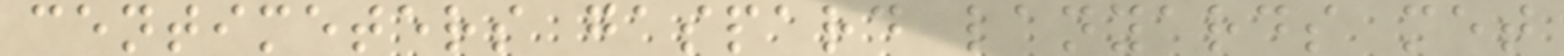centimeters gaspard lanyards met
